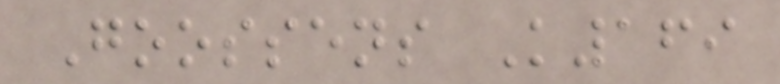Goossens K169
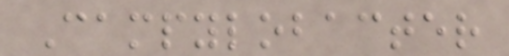Campylobacter
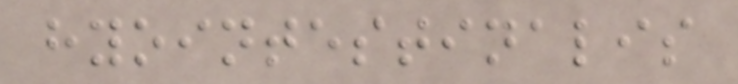hyointestinalis
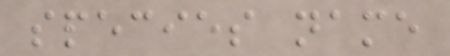species name
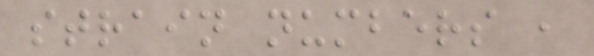strain numbers ,
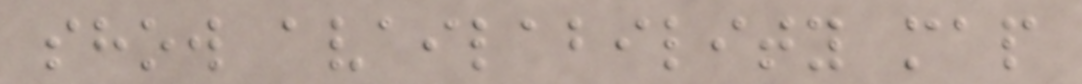show availability map
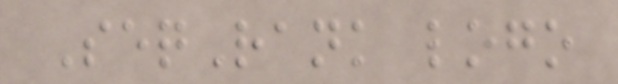SeqRank logo
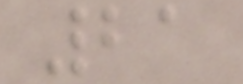21
